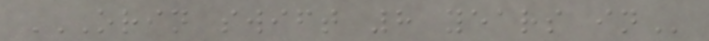ORIN SWIFT 8 YEARS IN
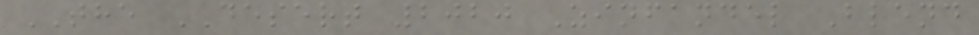THE DESERT 2020 Zinfandel Blend
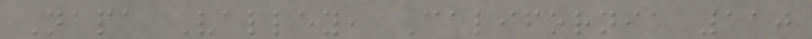Napa Valley, California 110
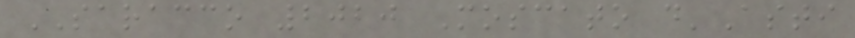SARACCO 2020 Moscato d'Asti
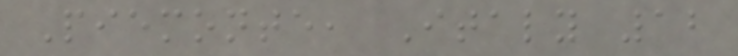Piemonte, Italy 12
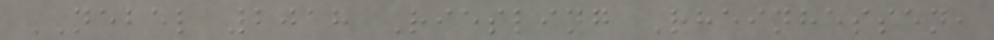NEBEL 2018 Riesling Rheinhessen,
